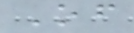Of
